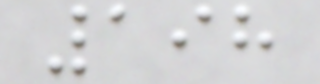198
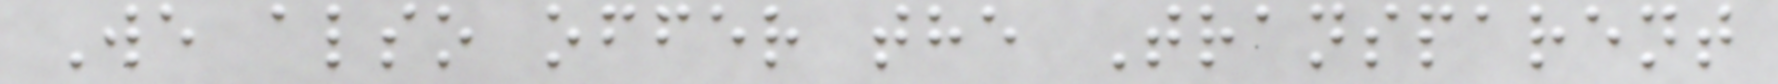We also offer the Transparent
